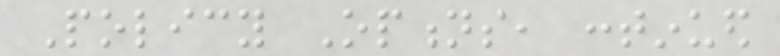Policy Options, continued
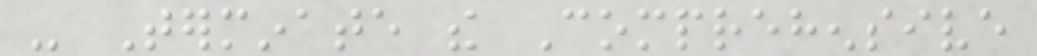- Terminate the Comprehensive
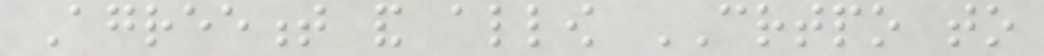Agreement and allow CRTPO to
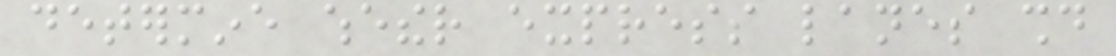determine whether express lanes should
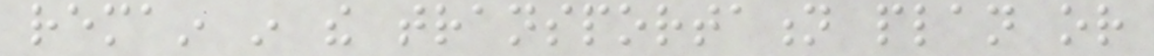remain in the transportation plan or
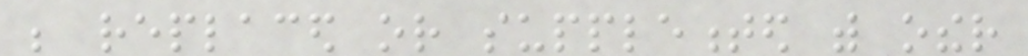be replaced or supplemented with other
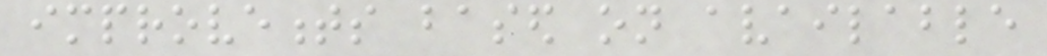improvements based on available
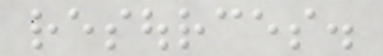resources.
